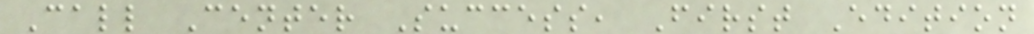Call Center Success, First Edition
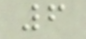6
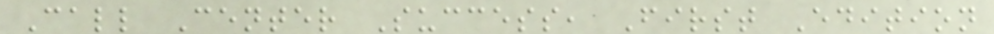Call Center Success, First Edition
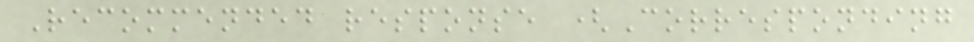Recommended response (Corresponding
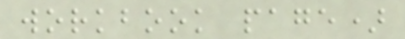workbook page)
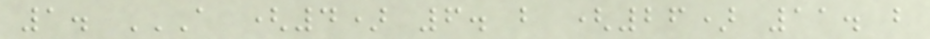1. A (4) 6. B (26) 11. B
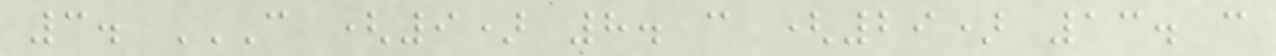3. C (9) 8. C (29) 13. C
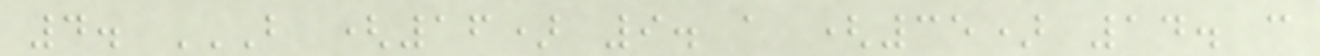4. B (16) 9. A (35) 14. C
